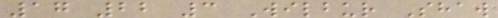17 22 3 Wilbur Shaw
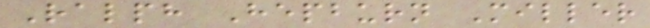Ralph Hepburn Miller
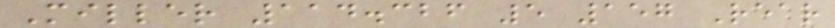Miller 114.326 5 157 Rear
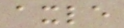axle
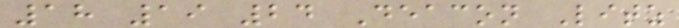18 19 24 Deacon Litz
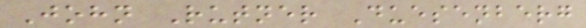John Rutner Duesenberg
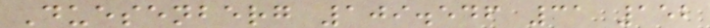Duesenberg 109.546 31 152
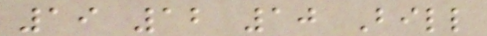19 12 10 Bill
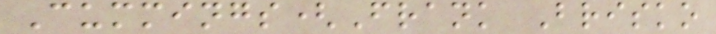Cummings(Frank Brisko
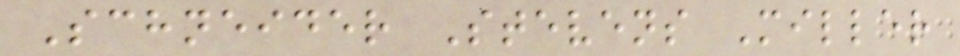Schneider Stevens Miller
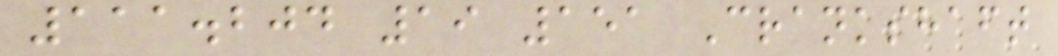111.204 19 151 Crankshaft
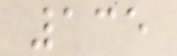135
